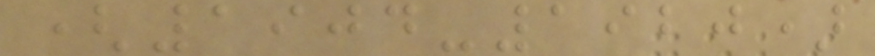(1904-1920)
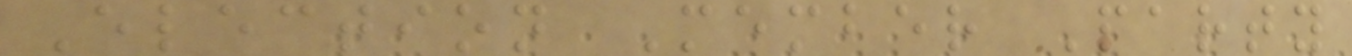Election Member Party
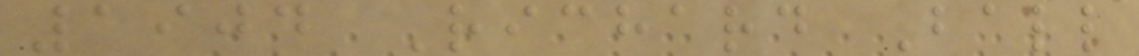1904 Richard Ball
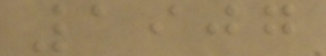1907
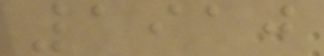1910
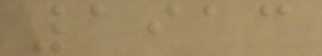1913
